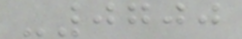-0700
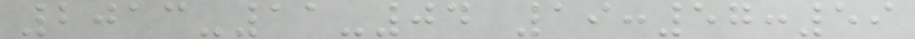2013-11-04 19:57:59
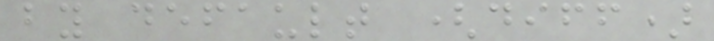by default (diff)
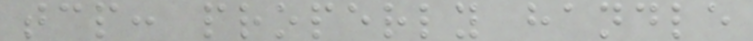tcp: properly handle
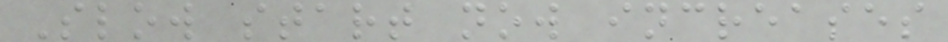Slow start now increases
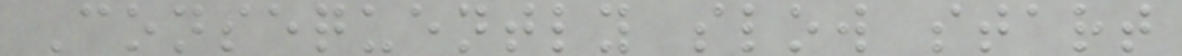Consequently slow start
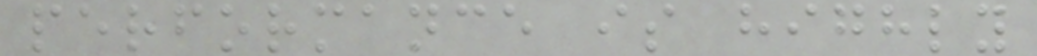performance is highly
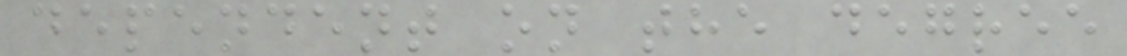dependent on the degree
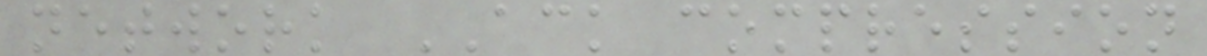network ACK compression
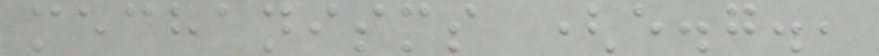mechanisms (e.g.,
